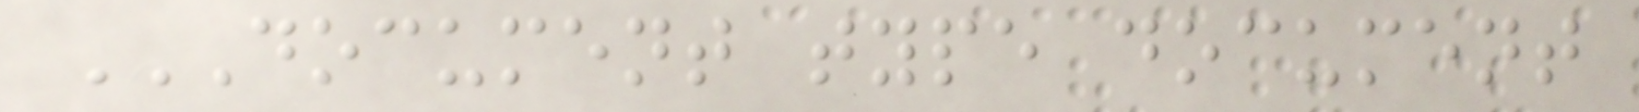DOCUMENT TYPE DOCUMENT
